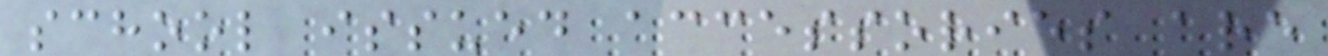school issued accessories are
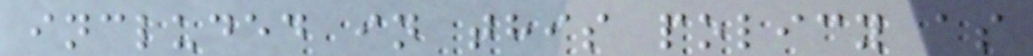included in this policy as
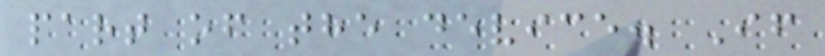part of the device. If
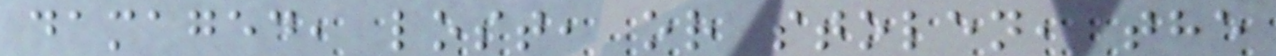damaged, lost, or stolen, the
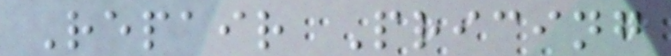Repair Pricing
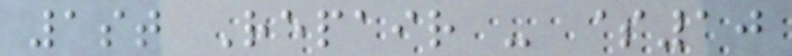1st Repair - $10
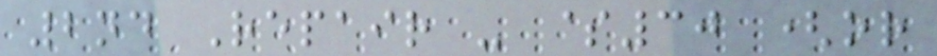2nd Repair - $30 (or
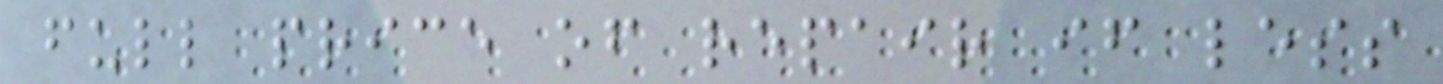full price of repair if less
